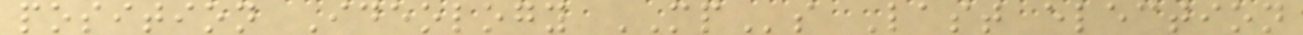position Ideology MPs Last election
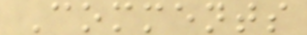Comments
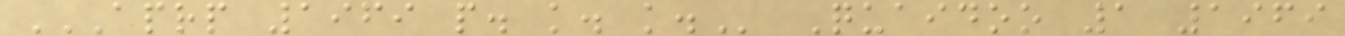APRP 1969 P. K. K. Quaidoo 1 1969
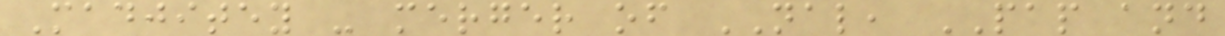Madjitey - merger of NAL, PAP and
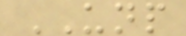UNP
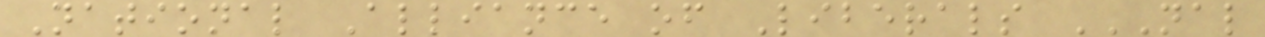National Alliance of Liberals NAL
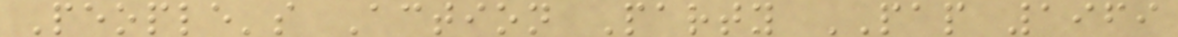People's Action Party PAP 1969
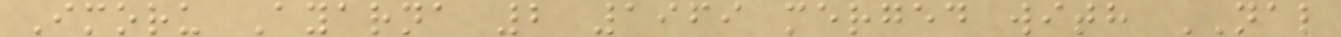Imoru Ayarna 2 1969 merged with NAL
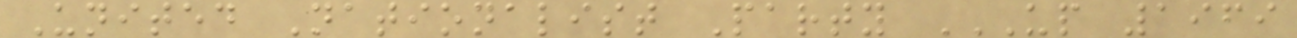United Nationalist Party UP 1969
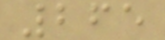265
